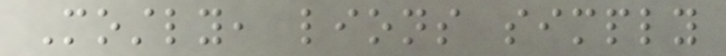Mostly, lions simply
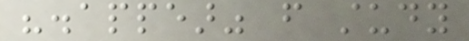"disappear" from study
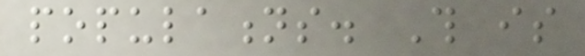populations. This is
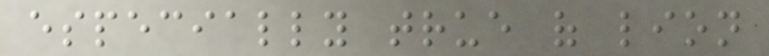especially true of lion
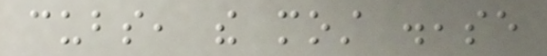cubs, the most disease
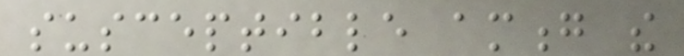susceptible among the
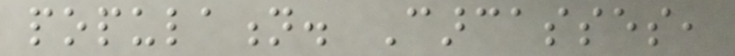population. Carcasses,
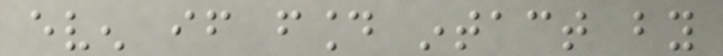even if found intact by
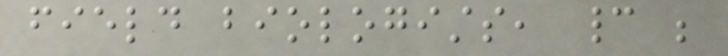field biologists, cannot be
